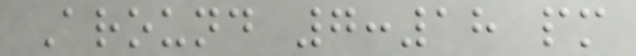Around 7:18 pm
